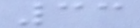33
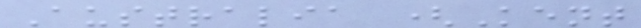Australia (Kent
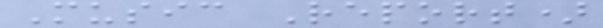Music Report)
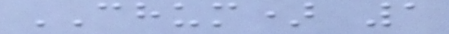CHUM) 1
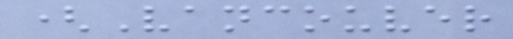(Vancouver
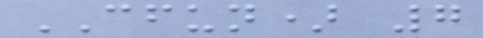CFUN) 7
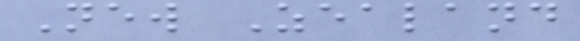New Zealand
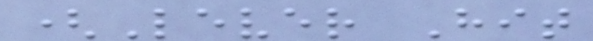(Lever Hit
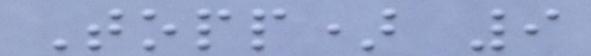Topp) 9
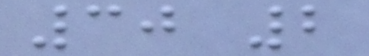30 2
